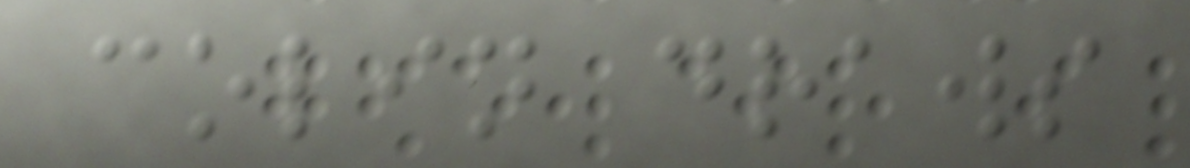colin draws
